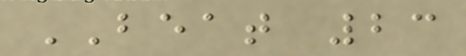BEAT 23
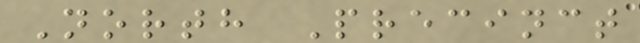North Precinct
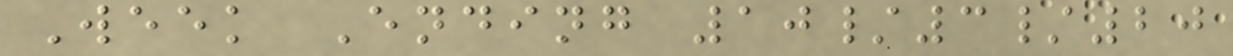Week Ending 10/3/20
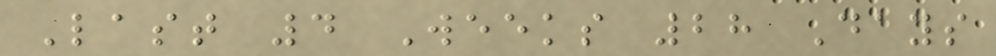Last 4 Weeks 28 Days
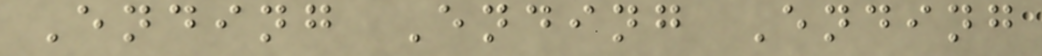Ending Ending Ending
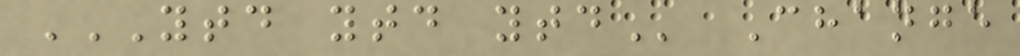YTD YTD YTD Change
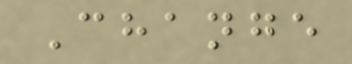Change
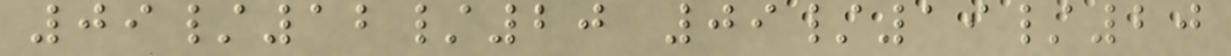09/12/20 09/19/20
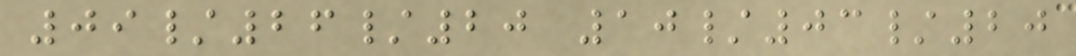09/26/20 10/03/20
